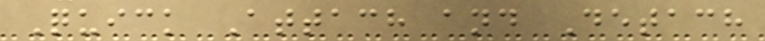Quick Attach and Detach
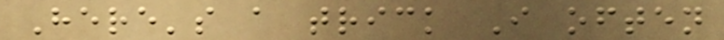Here's a trick I often
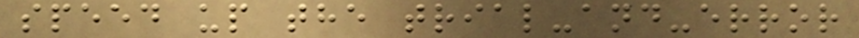speed up the trial-and-error
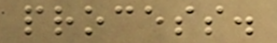process.
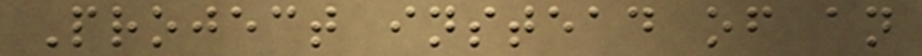Project instead of an
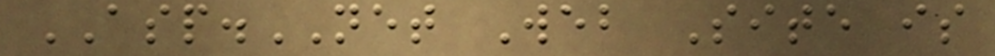ASP.NET Web Site is
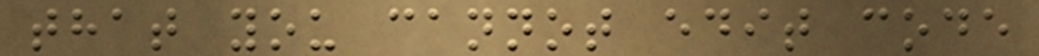that you cannot edit code
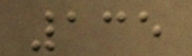135
